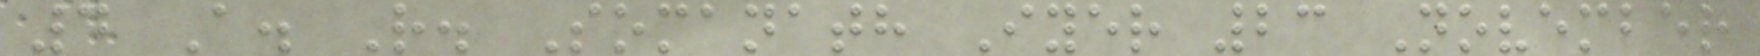4 A. R. Somanath Iyer 23 November
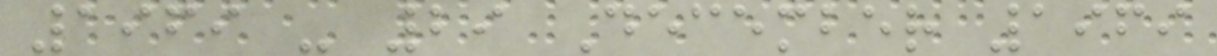1969 - 29 December 1969
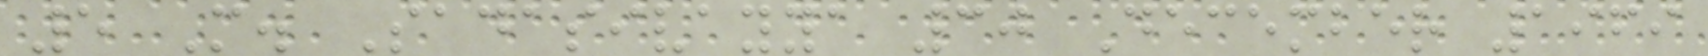5 M. Sadasivayya 30 December 1969
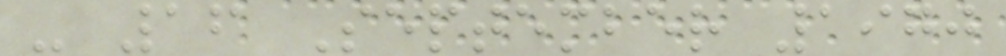- 16 September 1970
